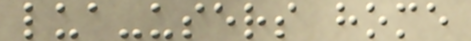lua-users home
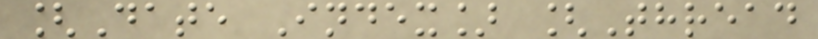[Date Index] [Thread
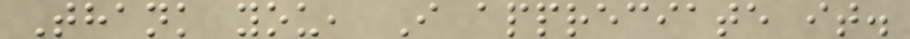Thank you, I appreciate it.
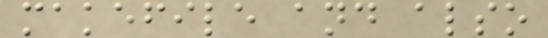makefile and also
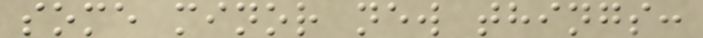some minor new things:
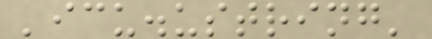'icu.ustring'
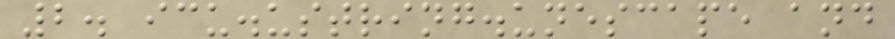2. icu.ustring.unescape and
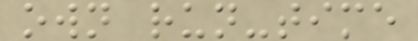own run-time
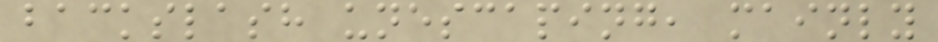backslash unescaping, mainly
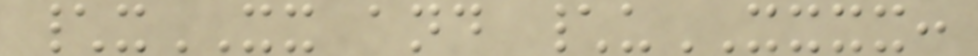\xXX and \uXXXX:
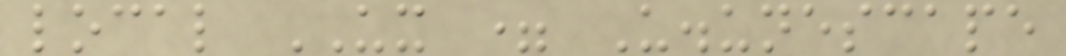local UX = U.unescape
